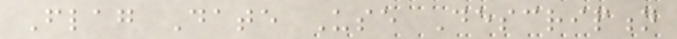Flag Date Use Description
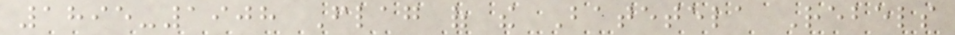1895-1908 Flag of the Batetela Rebels
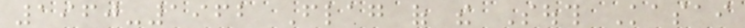1960-1962 Flag of the South Kasai
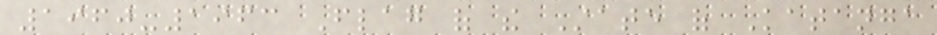1960-1963 Flag of the State of Katanga
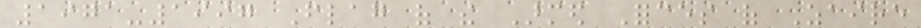1971-1997 Flag of the Armed Forces of Zaire
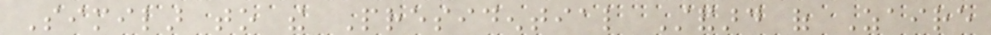Similar to the Presidential Standard of Zaire
